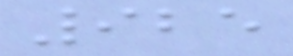925
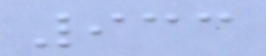933
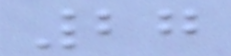27
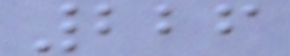226
